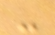-
